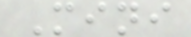Mini
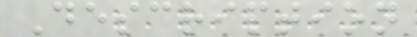Description
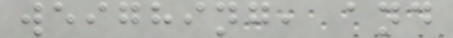weighing, and
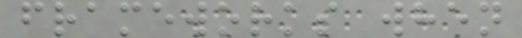frameworks when
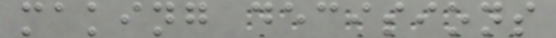making decisions
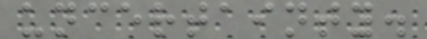uncertainty.
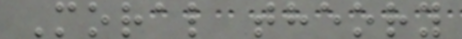Moral theory
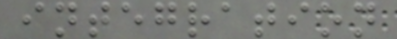integration
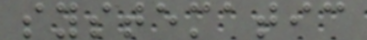systematic
